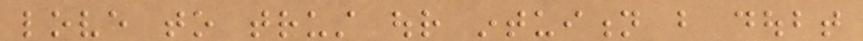love to trust our intuition but doubt
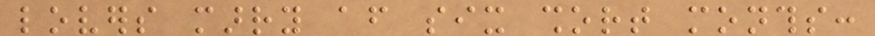lovers marry after six short months:
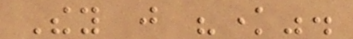They just "know".
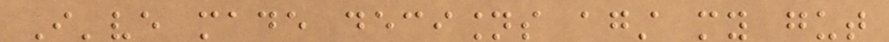I've made decisions against my gut
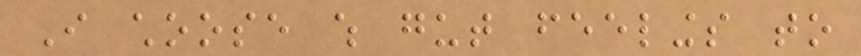I choose which gut feelings to
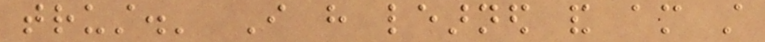trust.' I have learned and am still
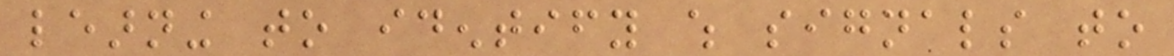learning to identify which signals to
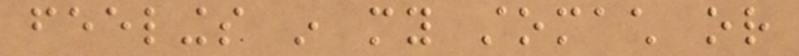feelings in my stomach or
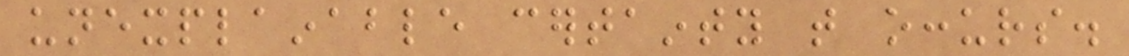unexplainable certainty that occurs.
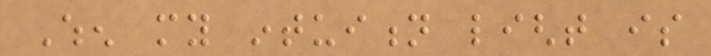When my intuition light is
